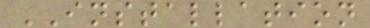INSTALLATION
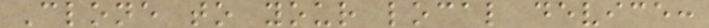Clone to your local device:
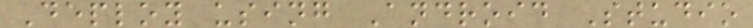Deploy using Android Studio
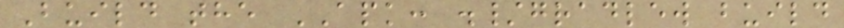Build the APK: ./gradlew build
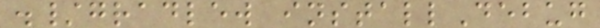./gradlew installDebug
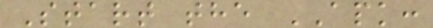Start the APK:
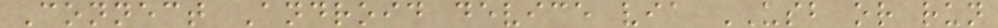Connect Android device via USB or run
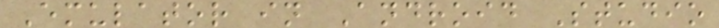Emulator in Android Studio
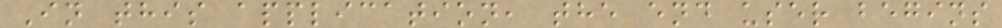In this application, the end user begins
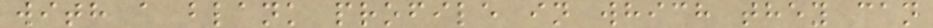with a blank profile in which they can
